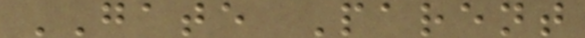GATE Parent
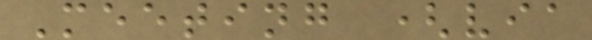Meeting (via
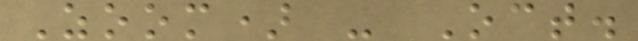Zoom) - Oct.
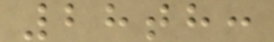28th:
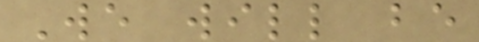We will be
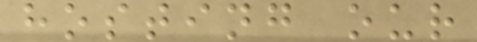hosting our
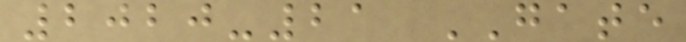2020-21 GATE
